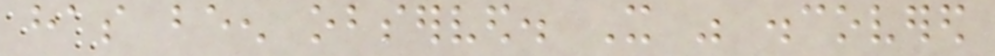has been observed. It was discovered
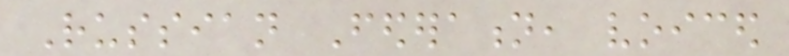Russian Federation, voiced
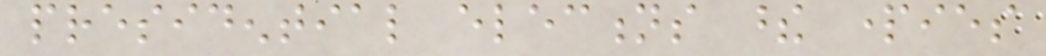presidential elections these parties
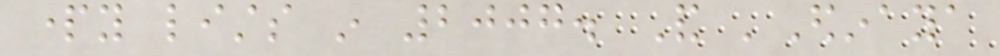party lists in 2007. And 'Edinaya
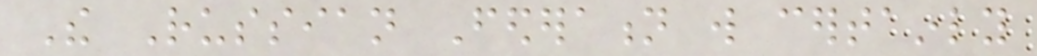The Russian Federation will certainly
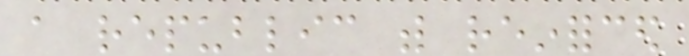a republic with reinforced
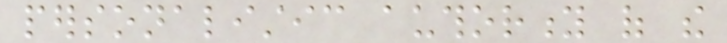personalistic authority of the
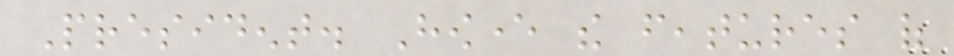President. However the features of
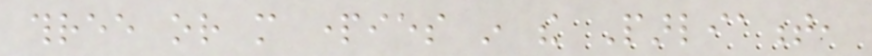three or more parties in the Parliament,
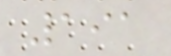191
